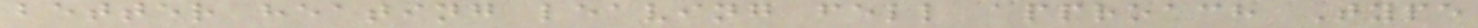better heating leaving fell approach Type
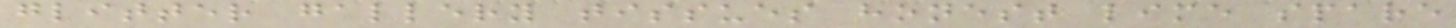glitter gallery tissues honest lime spare
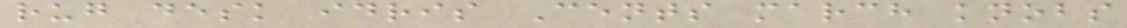rug desk idris Cents march knobs
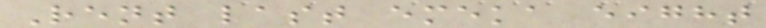Rent last emeka eight
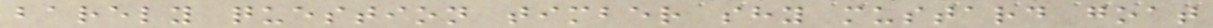barely question timber shy mustard goat
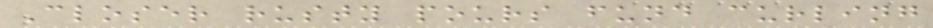Closer rusty pours fund curling
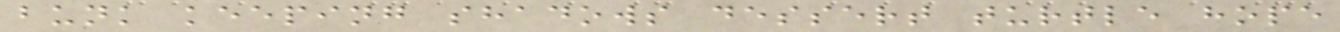bunk keeping shadows dessert turtle hope
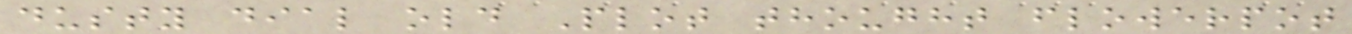dusty dial old Plot thought flowerpot
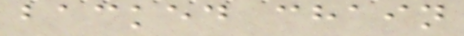backed chain
